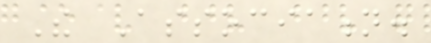The Association.
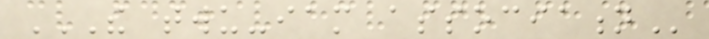THE TWU-IAM ASSOCIATION
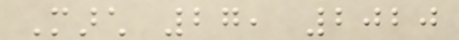March 27, 2020
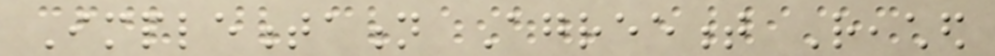Implementation Agreement Reached
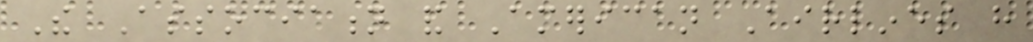The Association and American Airlines have
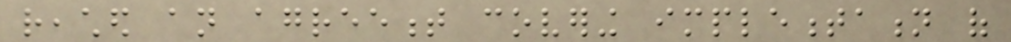reached an agreement covering implementation of
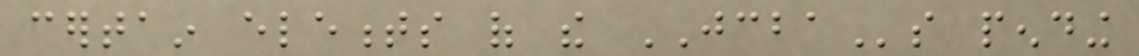certain elements of the JCBAs pending
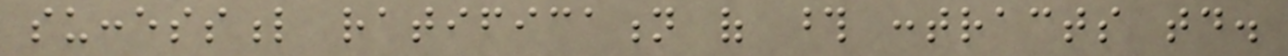successful ratification of those contracts today.
